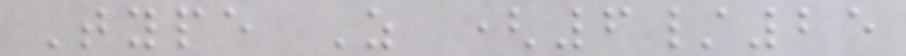Type Z (6/25
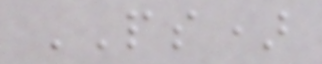PS)
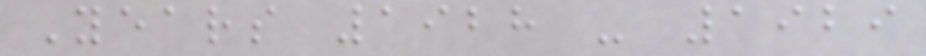Years 1928 - 1929
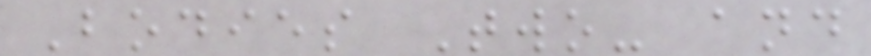Bodies Two- and
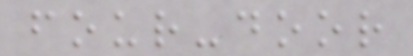four-door
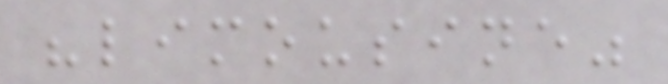"limousine"
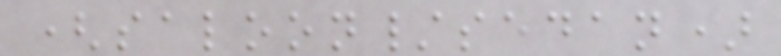(saloon/sedan)
